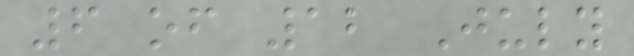6 of 12 July
